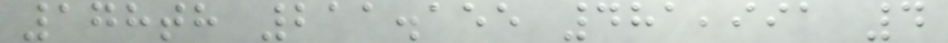178th 211.155 481,991 4
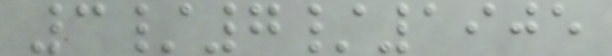3/7/1905
